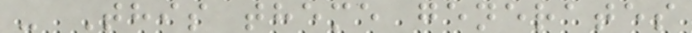- This theme generates
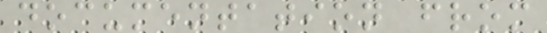documentation from
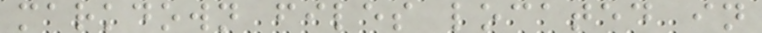markdown files located in
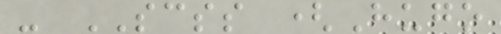- SCSS (Hugo
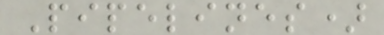Pipelines)
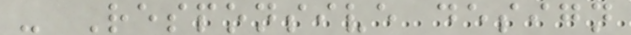- Responsive design
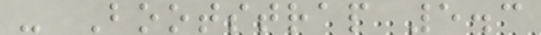- Bootstrap 5.3
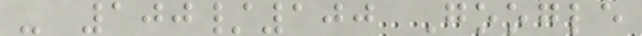- 100/100 Google
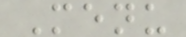Menu
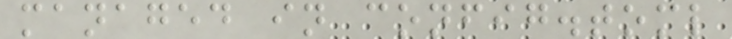managed in config.toml
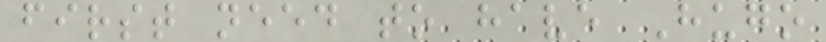first need to have Hugo
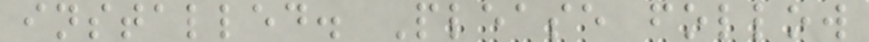installed. Please follow
